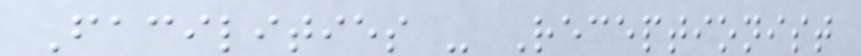Facilities - Receptionist
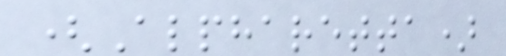(Alpharetta)
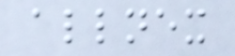allnex
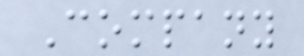Company
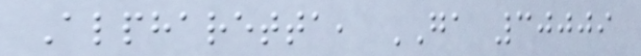Alpharetta, GA 30009
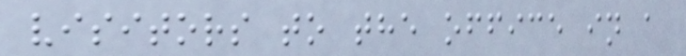visitors to the office in a
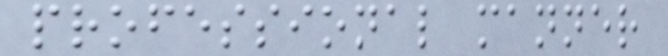professional manner
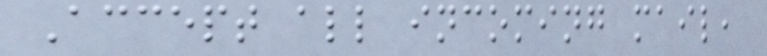Accept all incoming mail,
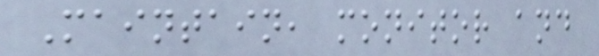Maintain, monitor and
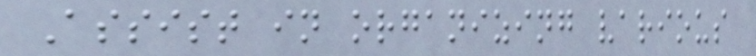Assist in organizing various
